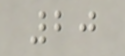20
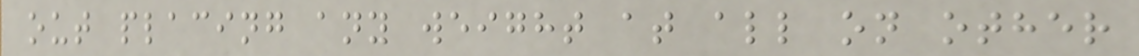out placing any weight at all on other
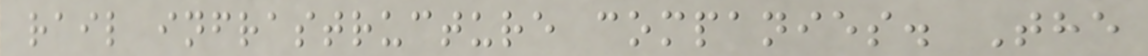rail infrastructure companies. The
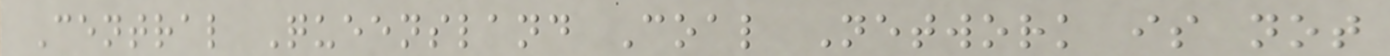Central Queensland Coal Network is not
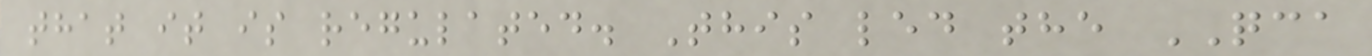that it is regulated. This led the QCA
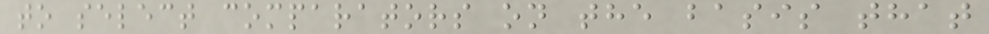to select comparators on the basis that
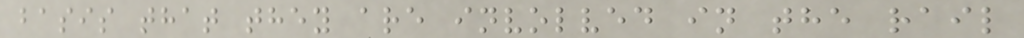basis that they are involved in the rail
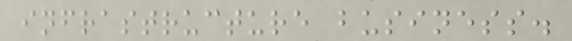infrastructure business.
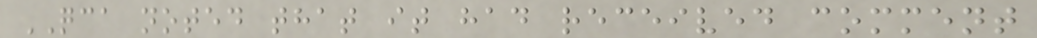QCA noted that it had received comment
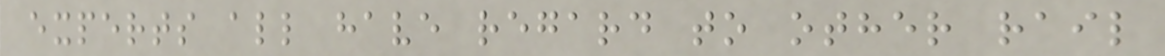experts all have regard to other rail
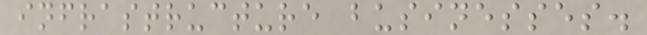infrastructure businesses.
